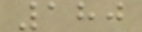180
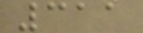311
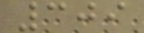309
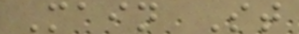Main St
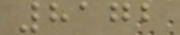8172
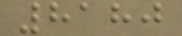8180
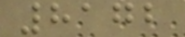8172
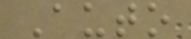Auto
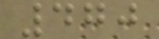470
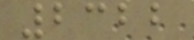2322
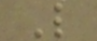L
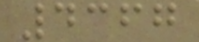4367
